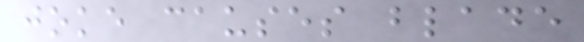joke causes blade
